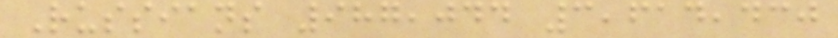Russians 987,044 3,614,430
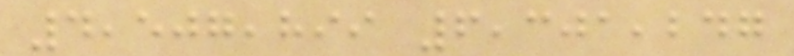4,507,899 6,301,247
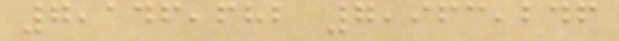7,146,682 7,963,246
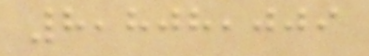8,808,009
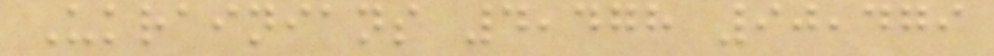Ukrainians 4,478 90,479
